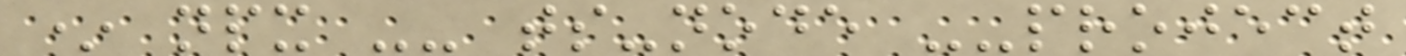* npx -- ts-node --project
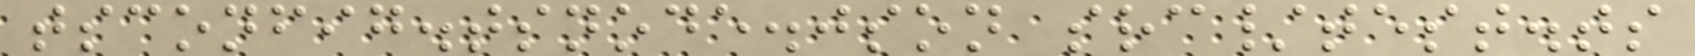tsconfig.tsnode.json src/test.ts
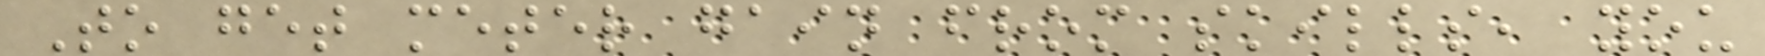To get meter gain from skills, you
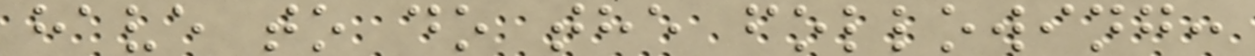have to do the following:
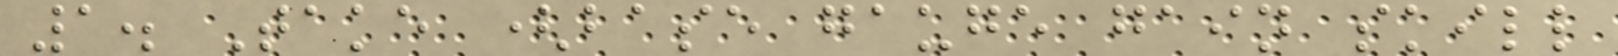1. Take (base gauge gain skill
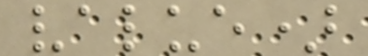value)
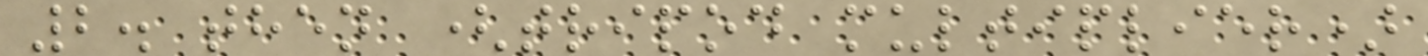2. then (tripod multiplier)
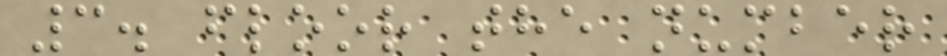3. floor the number
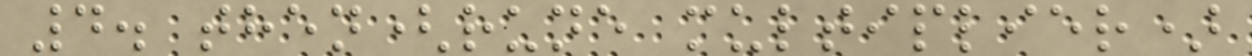4. then(rune multiplier)
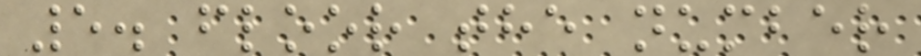5. floor the number
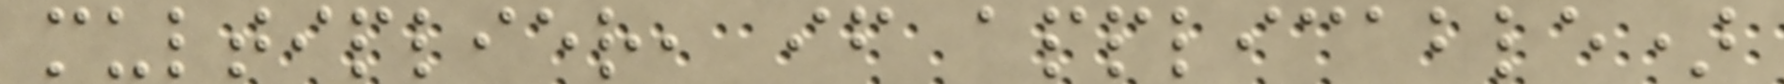multiplier, if applicable)
